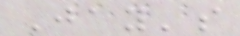Jay's
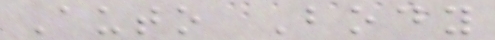Auto Body
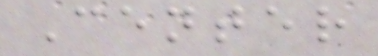Center
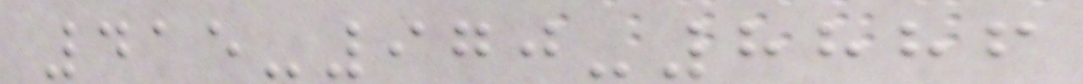415-970-8886
